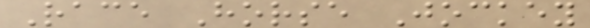Race Horse Jockey
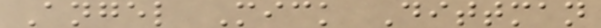Angel Mick Dittman
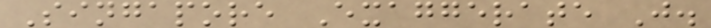Singapore Exaggerate J.
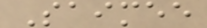Saimee
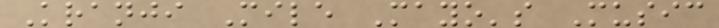Kranji Mile Mayo's Music
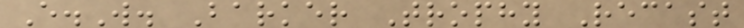E.W. Barker Trophy Recast
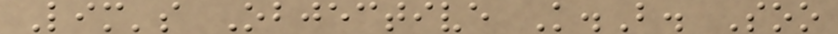Lim's Objective K.B. Soo
